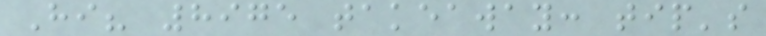Hi? 8975 takeaway: tip's
